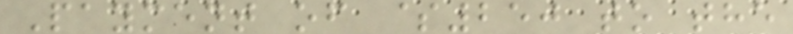Payment of $250 to the
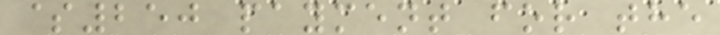$250 payment for the
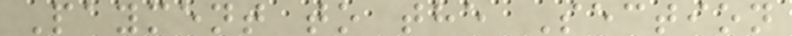Payment to the Section
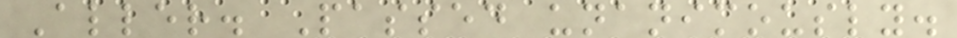Aller. Passed unanimously.
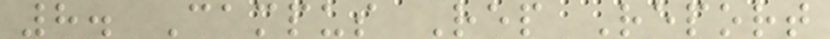8. Campus Rep Report
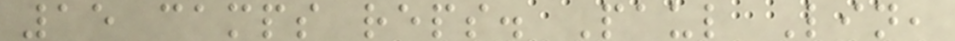15 camps reps. Paul Lin,
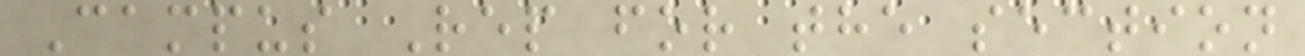Campus Rep for the section
